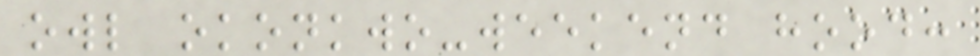owl okonkwo-weekend hood:
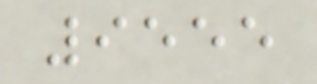9555
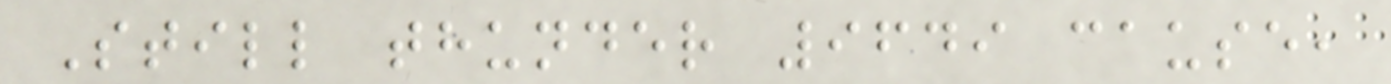Still thunder 9649 cause,
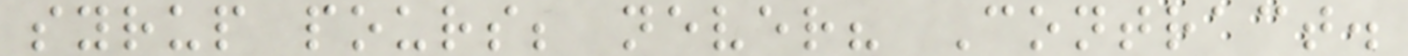syrup pours; never? Contract.
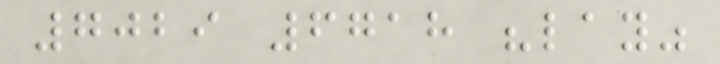7029 6718 "lay"
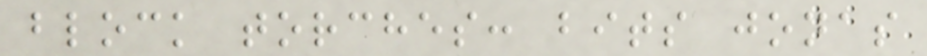block torches: bits jonas
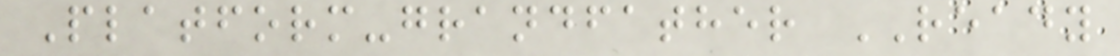Platform-grandfather READY
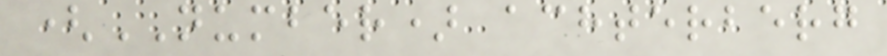(NUMBER) achterberg
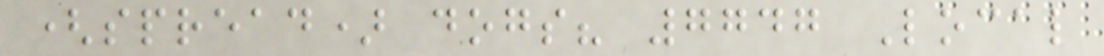(spread) dogs? 7747 Local
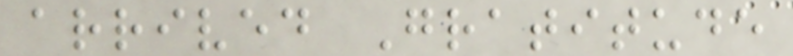arrived Gratitude
